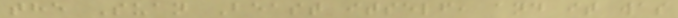the Suan Beast itself, and it was
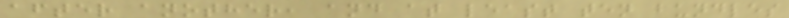after another, and at least ten bundles
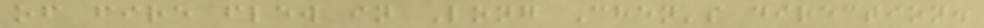of fire flew in Long Chen's direction.
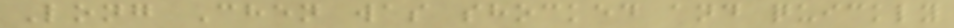Long Chen was shocked and quickly
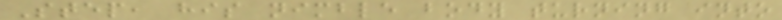Step, his nimble body turning into
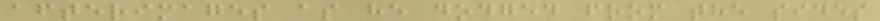afterimages as he dodged from the sides
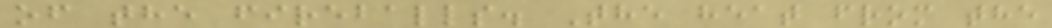of the fireballs. The heat from the
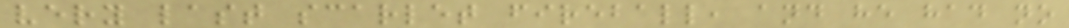very last scarlet fireball, and he had no
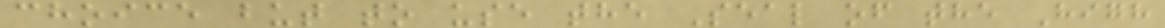choice but to use the Seal of the High
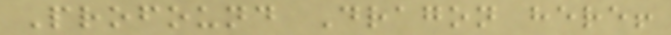Profound Dragon here!
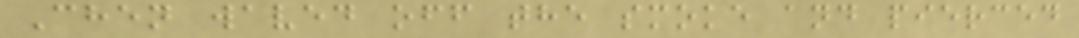Chen waved off the smoke and pierced
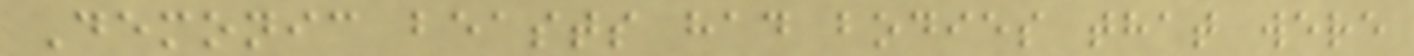Demonic beasts had bodies that were
